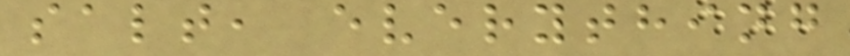salt, everything
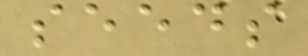seeds
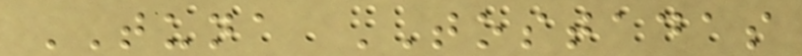TUNA TOSTADAS
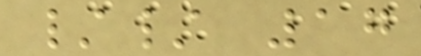// 17
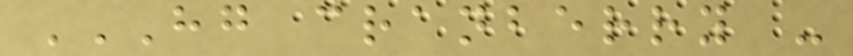HG CRANBERRY -
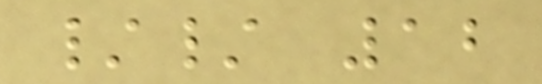// 12
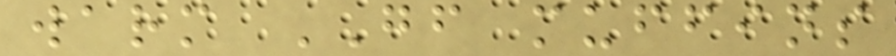warm GF muffins
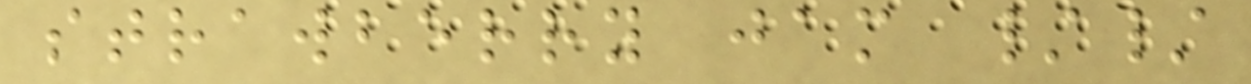strawberry jam //
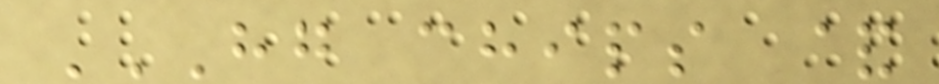HG CHIPS &
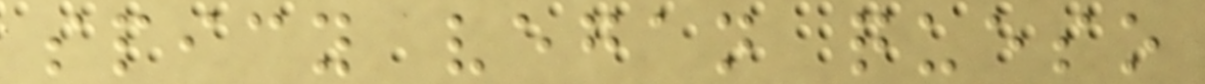spicy vegan queso
